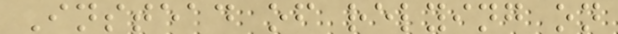Instead of relying on
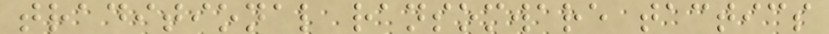traditional ransomware tactics
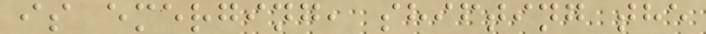is emerging, shifting the
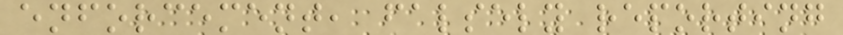enforcement, falsely reporting
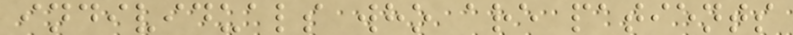individuals who are patients
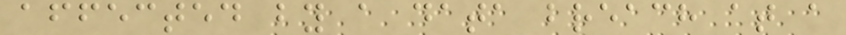affected by a data breach at a
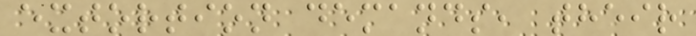extortion demands, their
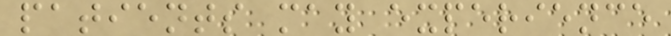patients may experience
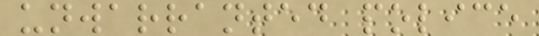unwarranted police
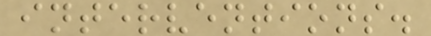interventions.
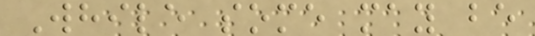While some may be
